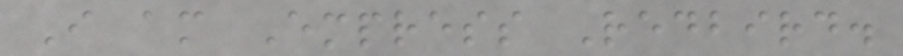I am Empress Redbird.
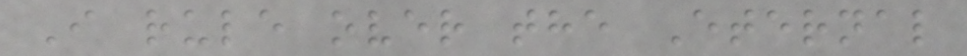I rule over the Eternal
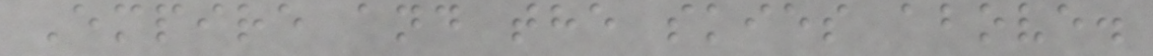Empire and the skies above.
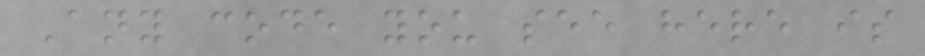Any code you see here is
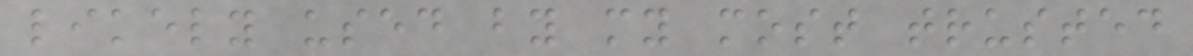likely used by my most trusted
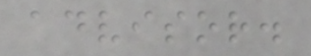advisor.
